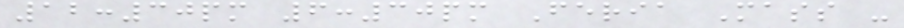12:30pm 6:30pm Feria Mass -
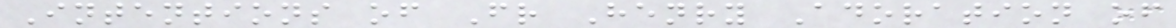Intentions of Fr Henry Adoration of
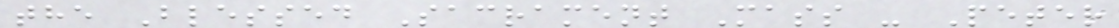the Blessed Sacrament Mass - Peter
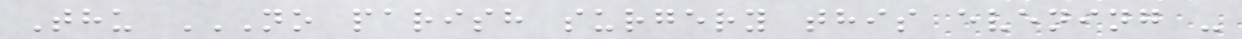Thu NO PARISH SURGERY THIS EVENING -
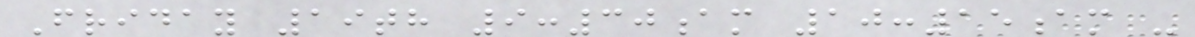Friday 19th 9:30am 10:15am -
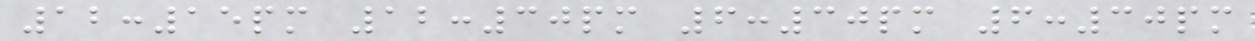12:15pm 12:30pm 6:30pm 6:30pm
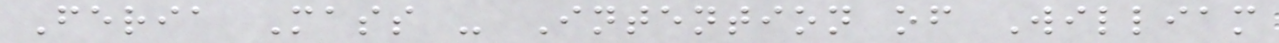Feria Mass - Intention of William
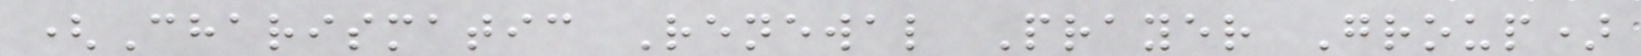(Charismatic Renewal Prayer Group)
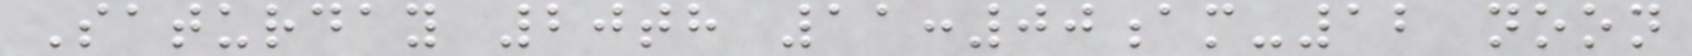Saturday 20th 11:00am-12 noon
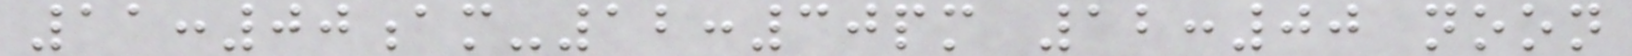11:00am-12:30pm 12:00 noon
